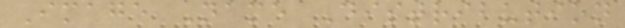Image Name Distribution
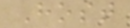Host
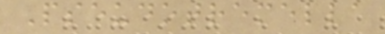Pseudotremella
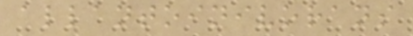allantoinivorans
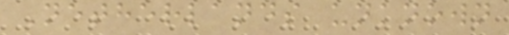Netherlands unknown
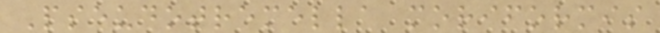Pseudotremella moriformis
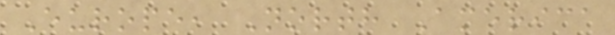Europe, North America
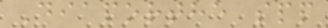Diaporthe spp
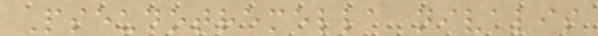Pseudotremella nivalis
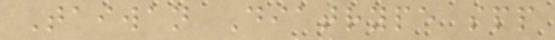Taiwan Diatrype spp
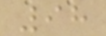98
